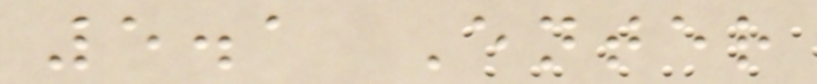5.1 Enter
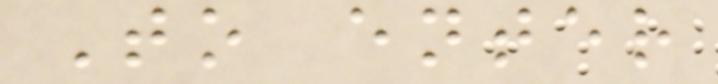To enter
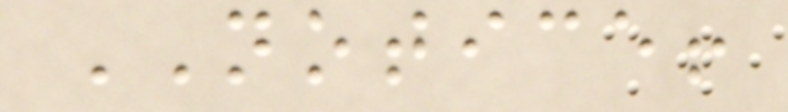NOTICE!
